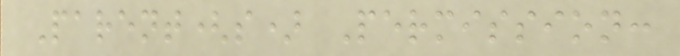Parent(s) Permission:
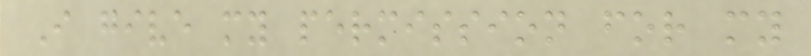I give my permission for my
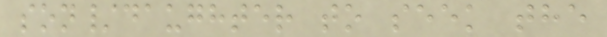son/daughter to seek the
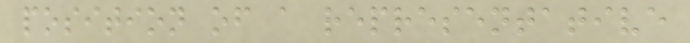position of a representative
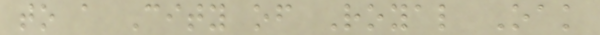to a City of Royal Oak
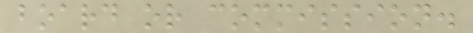board or commission.
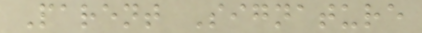Parent Signature
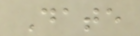Date
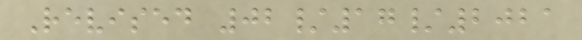Revised 02/17/2021
